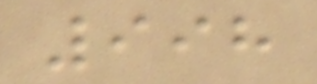998
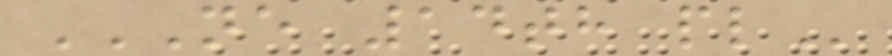NE 14TH PL
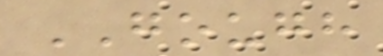GOUGH
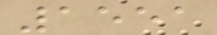1551
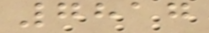7817
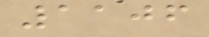1106
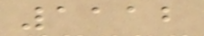1112
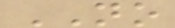NO
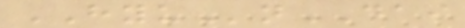HYUnDAI
